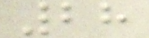28
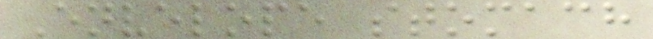Envelope stomach
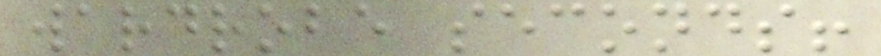wardrobe seconds!
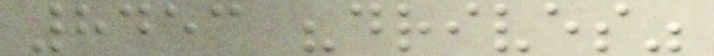8453 "drives"
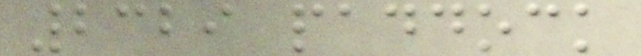2329 paddock
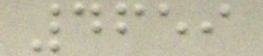4659
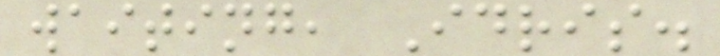waiting, Idris.
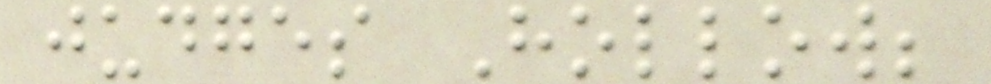judges Hollow;
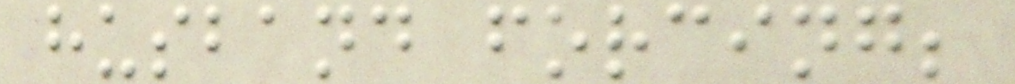husband forcing;
